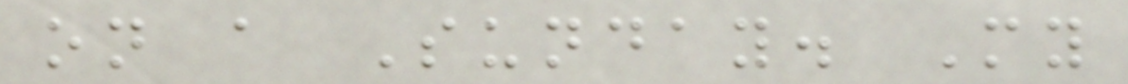on a Sunday. My
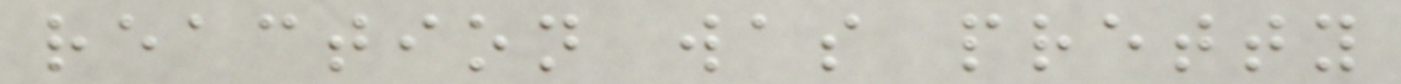reaction was pretty
